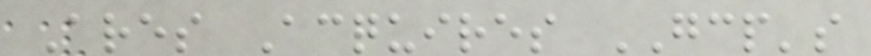Ares Acquires GCP's
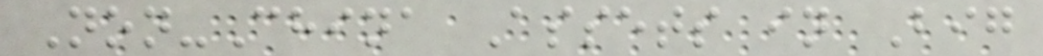Non-China Assets in Big
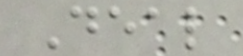Deal
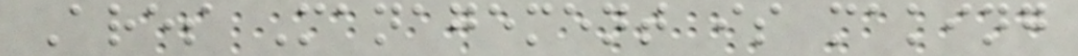Ares Management is making
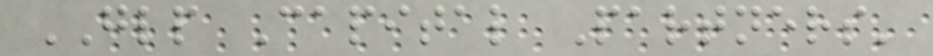GLP Capital Partners'
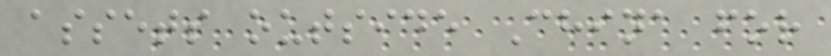assets outside China for
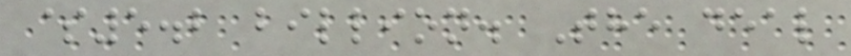$5.2 billion. The deal
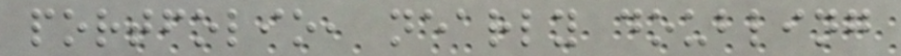portfolio, nearly doubling
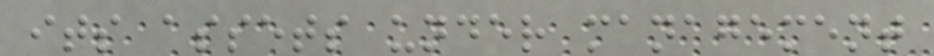its assets under management
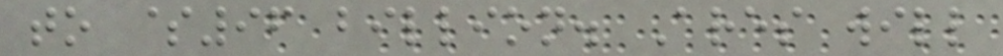to $96 billion. Ares will
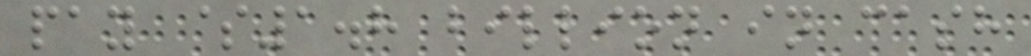pay $1.8 billion in cash
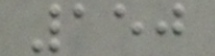150
